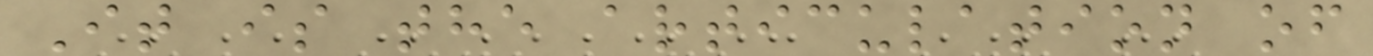It is the articulation of
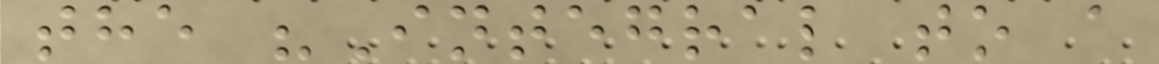the "Integral to a
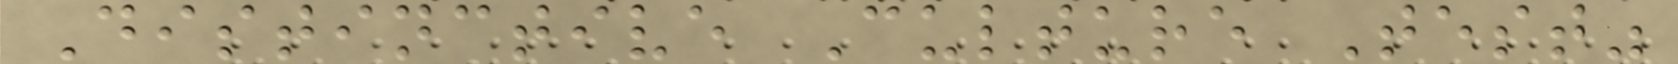Distinctive Culture Test"
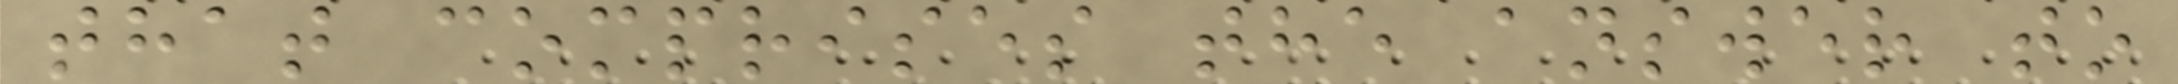that comprises the answer to
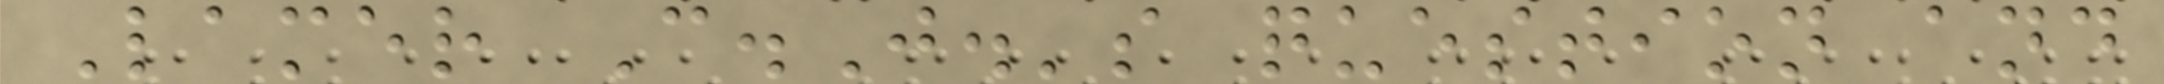Lamer C.J.'s question and
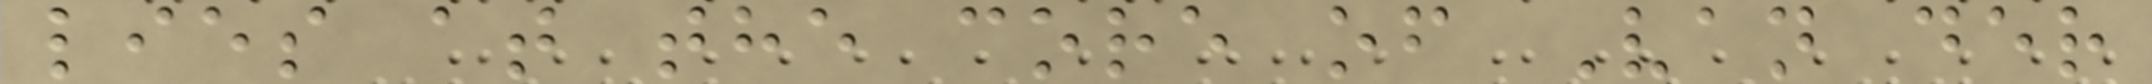lies at the core of Van der
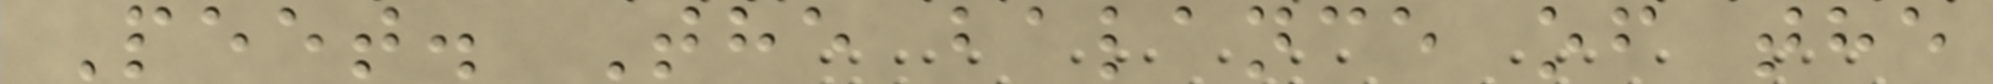Peet. The balance of the
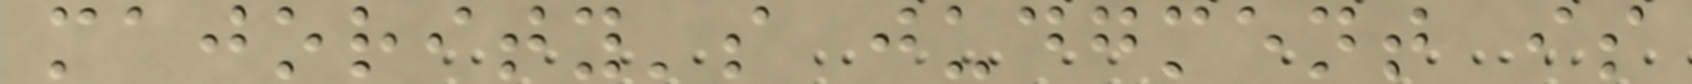majority's judgment is
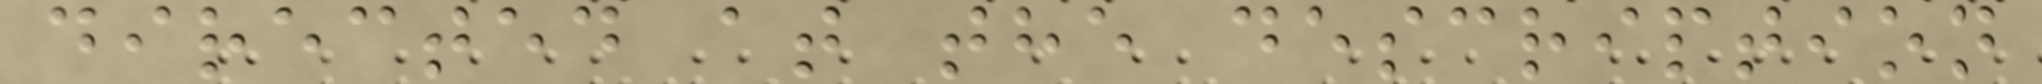directed at the description
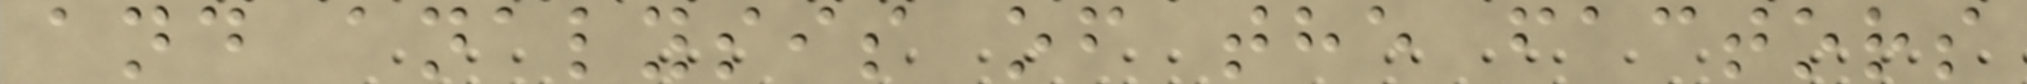and analysis of the factors
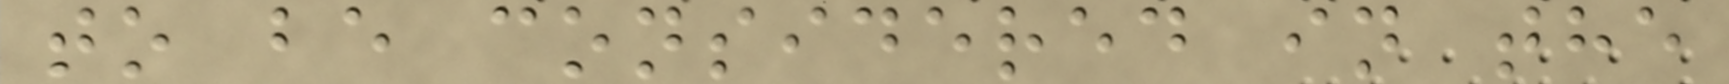to be considered in the
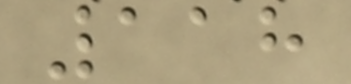118
